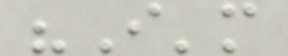"I'm
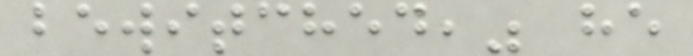bewitched," he
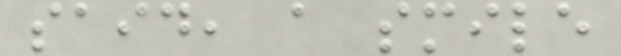said, a smile
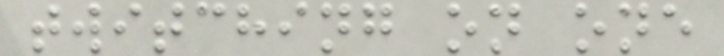twitching on one
